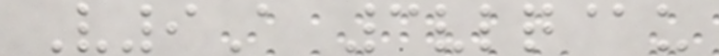V9A 3vlq@u
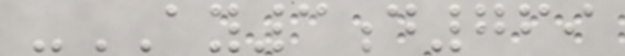-AY3d769
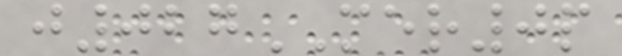j027MER0p
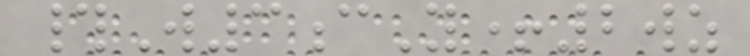#W3cY+2wz
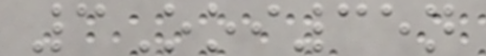3Ooi35n
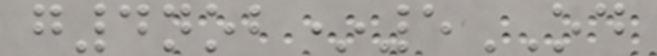g4nob*5OD
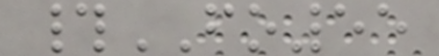#FO55
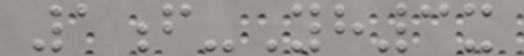1f-Yh3x
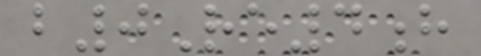b0Re4h
